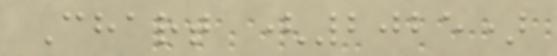Chart (2025)
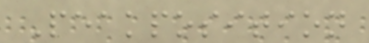Peakposition
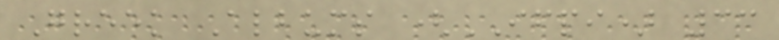Greek Albums (IFPI) 33
